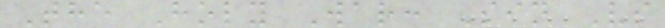The Holy War: Sin Vs
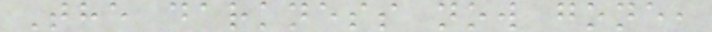The darkness now gone,
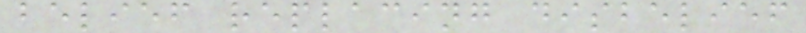belief replacing disbelief
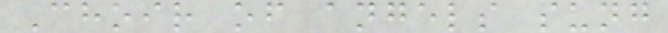Choir of angels sung
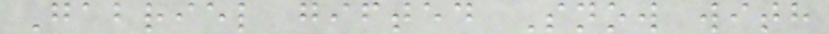Gabriel gifted Snow with
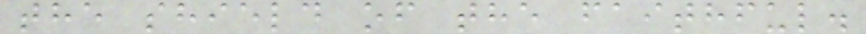the shield of the faithful.
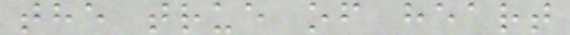the true of heart
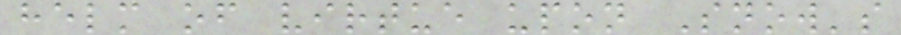helm of virtue upon Snow's
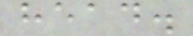head.
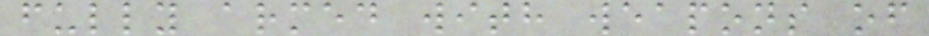fully armed with weapons of
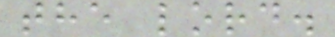the lord.
